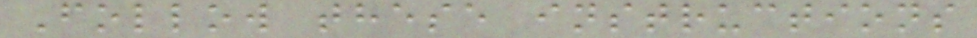Follow these instructions
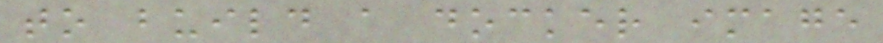to build a docker image
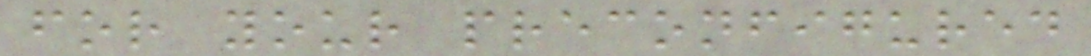for your preconfigured
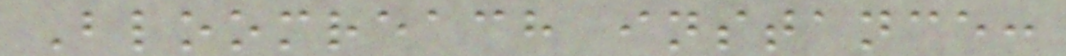Bloomreach instance:
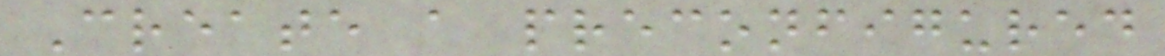Create a preconfigured
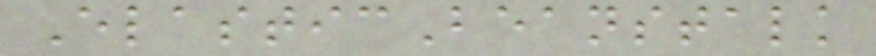ElasticBeanstalk
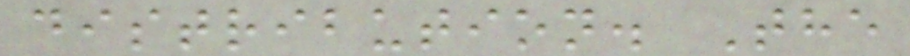distribution. The
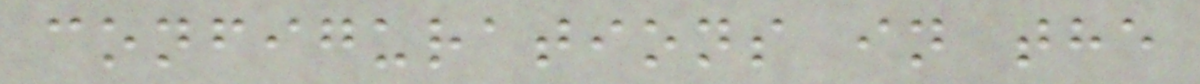configurations in the
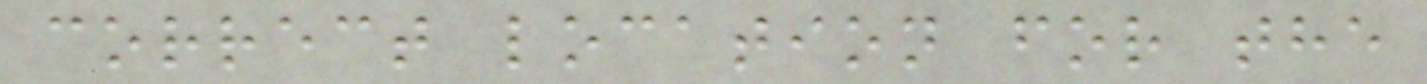correct location for the
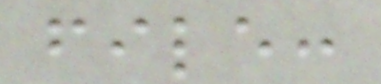file:
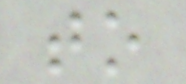to
